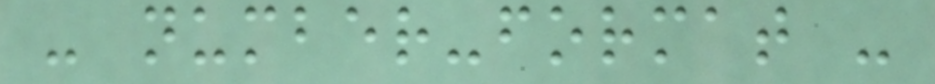- number-format -
